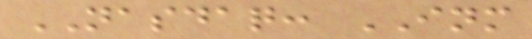NASDAQ: INM
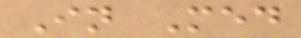In Med
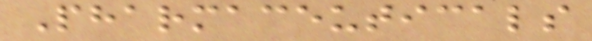Pharmaceuticals
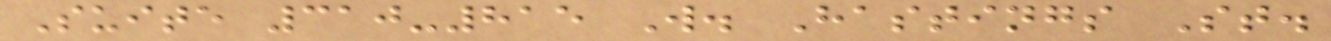Suite 310-815 W. Hastings St.
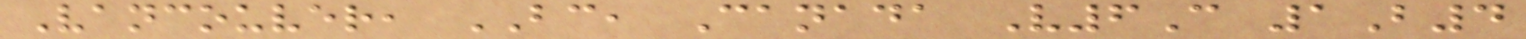Vancouver, BC, Canada V6C 1B4
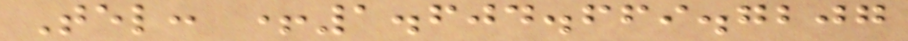Tel: +1.604.669.7207
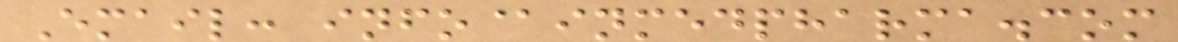Email: info@inmedpharma.com
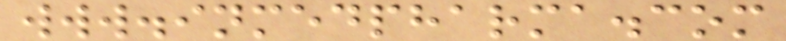www.inmedpharma.com
